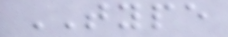TYPE
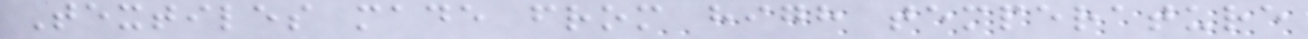Textiles made from high temperature
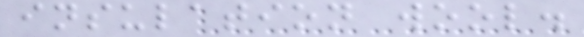insulation wool.
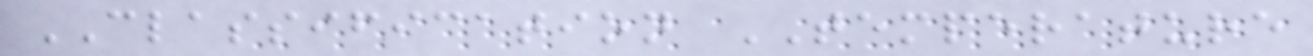CLASSIFICATION TEMPERATURE
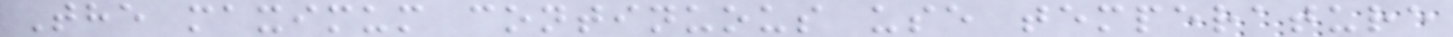The maximum continuous use temperature
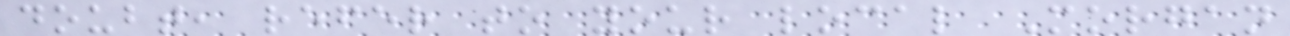doubt, refer to your local Morgan
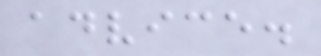advice.
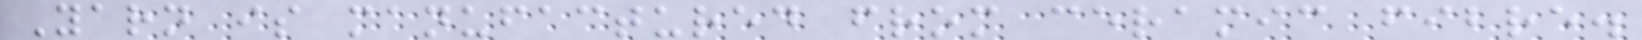Yarn is manufactured from ceramic fibre.
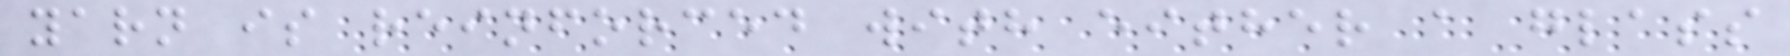yarn is reinforced with either a glass
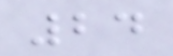24
